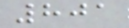801
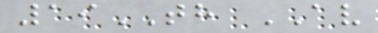19TH AV
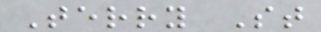Terry St
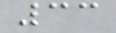33
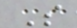S
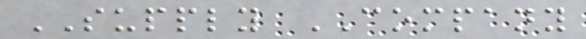SUPPLY COMPANY
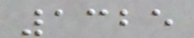1325
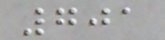701
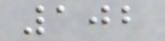102
